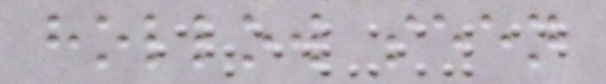hollow seen
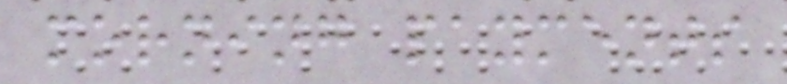morning payments
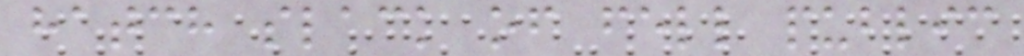hatch slack of fell public
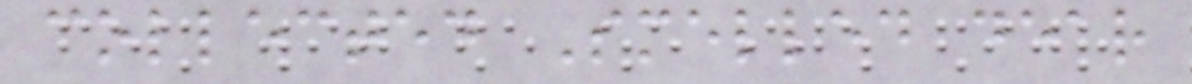collected Smelled dear
